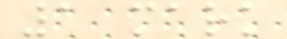1 mark
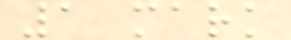1 mark
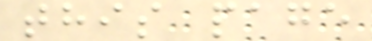this page
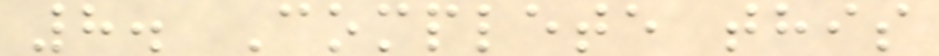8. Complete this
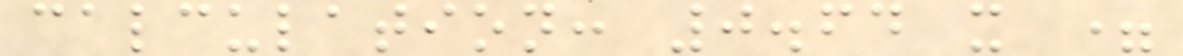calculation: 0.64 x =
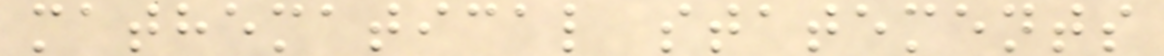mathematical statements
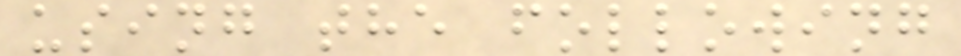using the following
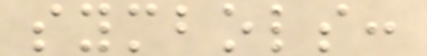symbols:
